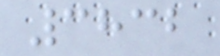3832
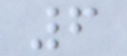6
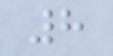8
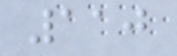110
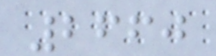2660
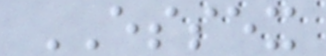ESSEX
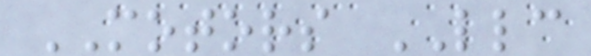MOTORS LLC
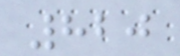820
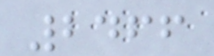2466
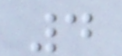4
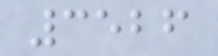3526
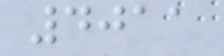4011
